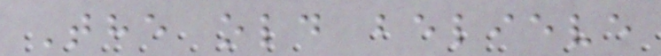The old believe
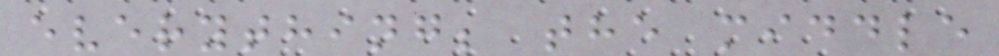everything; the middle
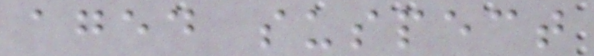aged suspect
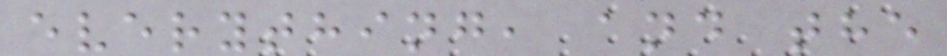everything, and the
